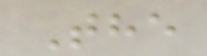The
